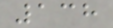138
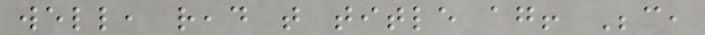well, read that title again! Because,
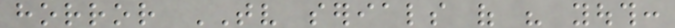horror TV serials of his youth:
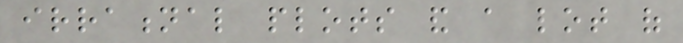irrational plots and a lot of
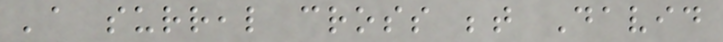'a surreal cross between David
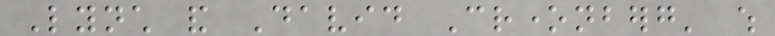Lynch and David Cronenberg' which
